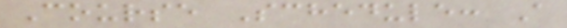Course Schedule: A
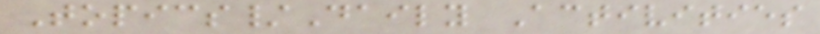Topics/Daily Activities
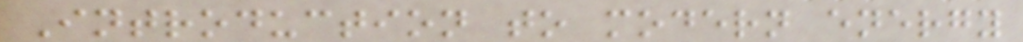Introduction to modern energy
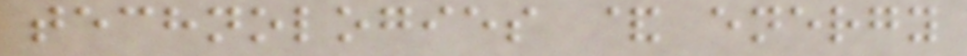technologies & energy
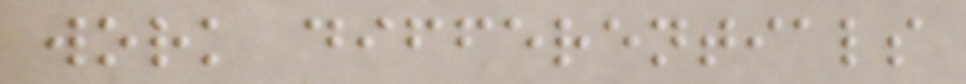work differentials
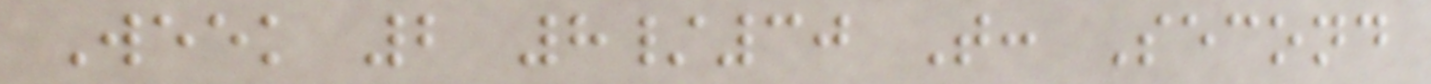Week 2 8/30 T: Second
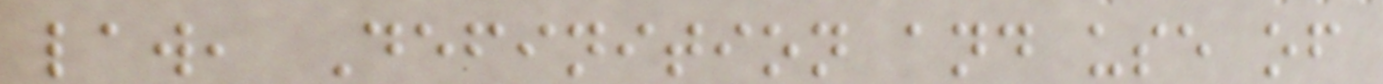law, Definition and use of
